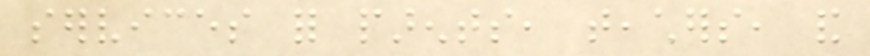services for parents, teachers, and
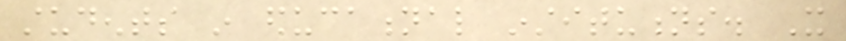students in educational institutions. It
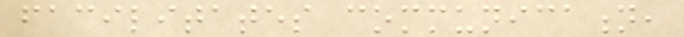facilitates communication,
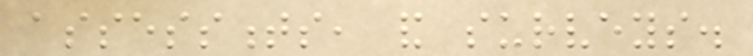assessments, and surveys.
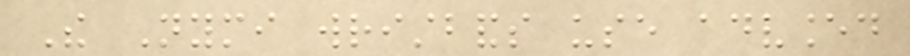The Nymi wristbands use advanced
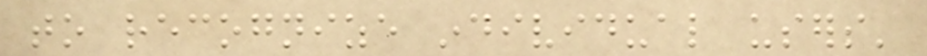to recognize individual users'
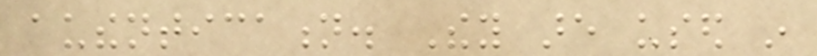authentication. They are used in
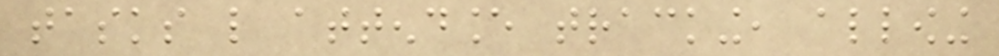tasks like attendance tracking, allowing
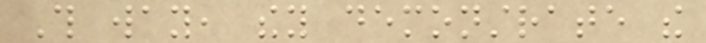This way, they demonstrate the
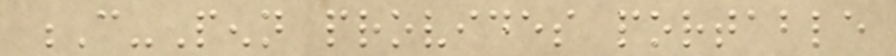C-Penn provides portable
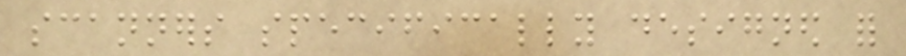scanners specifically designed for
